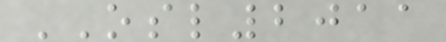OSL2011
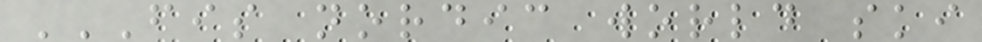FIS NORDIC WORLD SKI
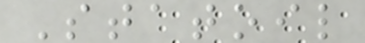Statoil
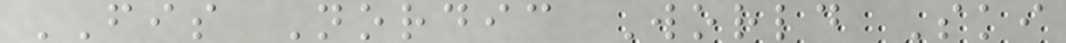FIS Nordic World Ski
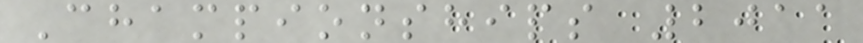Championships 2011
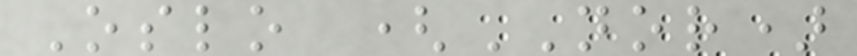Oslo (NOR)
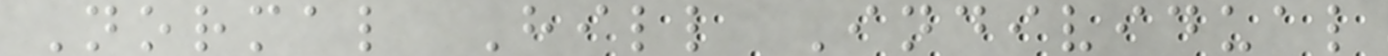Normal Hill Individual
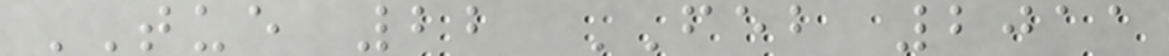TUE 22 FEB 2011
